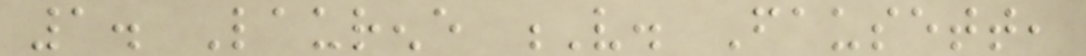1. Laurene V. Fausett,
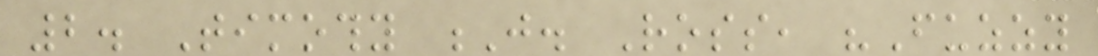2. Timothy J. Ross, "Fuzzy
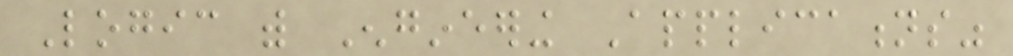Logic with Engineering Applications"
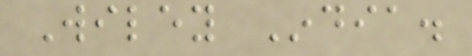Wiley India.
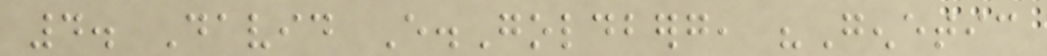4. David E.Goldberg, "Genetic
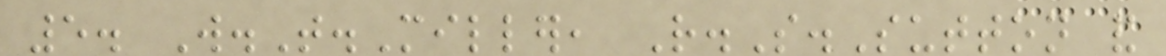5. W.T.Miller, R.S.Sutton and
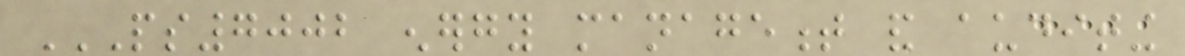PS7002 ENERGY MANAGEMENT AND AUDITING
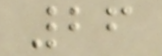26
